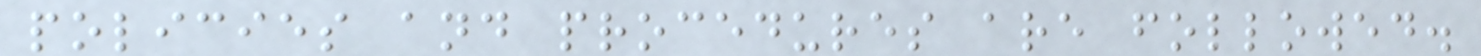policies and procedures are followed.
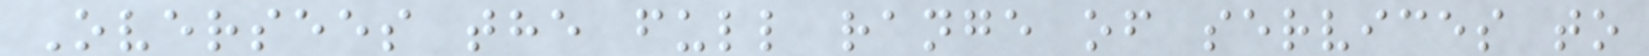Oversees the full range of services to
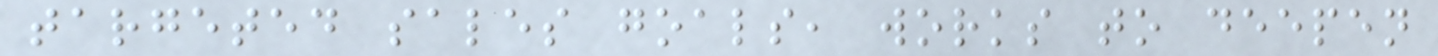targeted sales goals, works to deepen
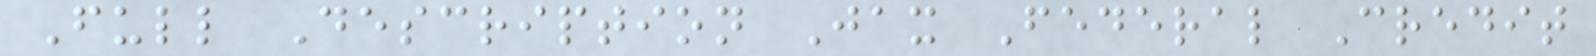Full Description Jax Federal Credit
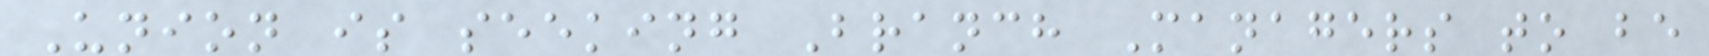Union is seeking Branch Managers to be
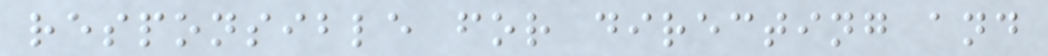responsible for directing and
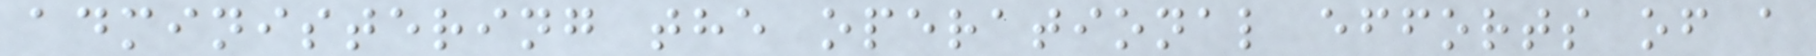administering the operational efforts of a
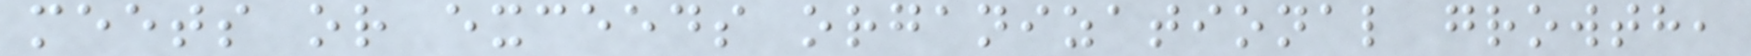meets or exceeds organizational growth,
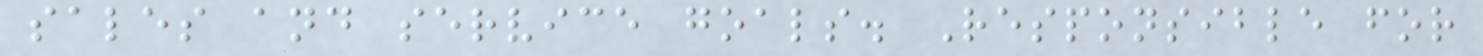sales and service goals. Responsible for
